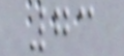73
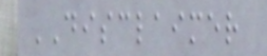DISCLAIMER
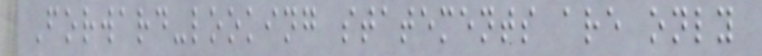Forward-looking statements are only
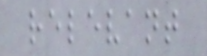relevant
